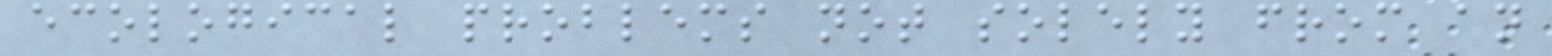ecological problems not solely from an
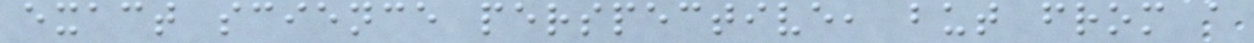exact science perspective, but from a
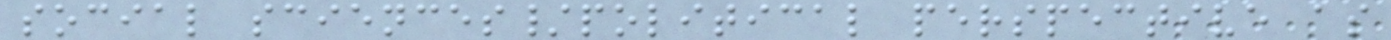social sciences/political perspective as
